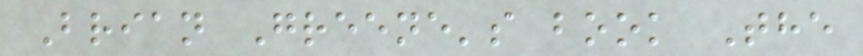Brian Greene's book The
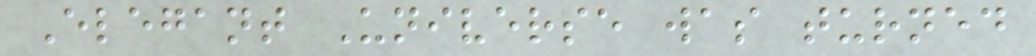Elegant Universe was turned
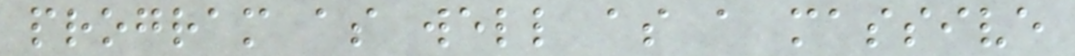program as well as a massive
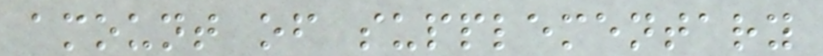amount of supplementary
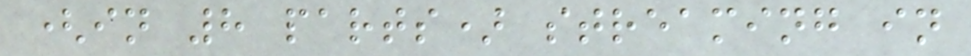(in 8 parts) streaming in
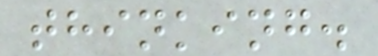thinking.
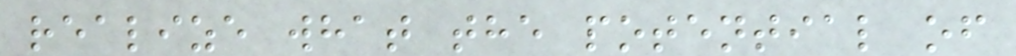realize what the potential of
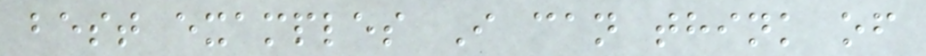best examples I can think of
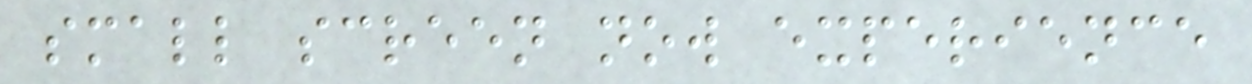small screen now experience
